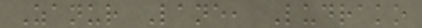Zanur Lane, Ludrako
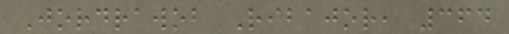Jordrawob Ribajor, 364
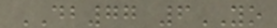DB77 6YO
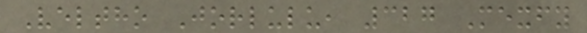Veltho Jorlulu, 327 Mexfy
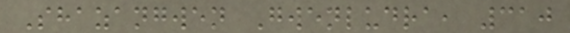Shazangwen Gwenludra, 310
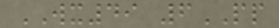WX49 6PP
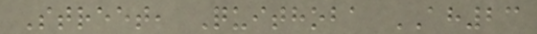Street, Quithoba AH23
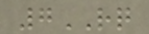7RQ
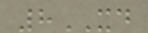8XD
